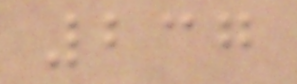237
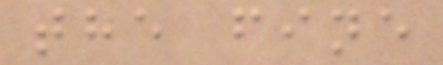the fine
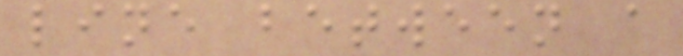line between a
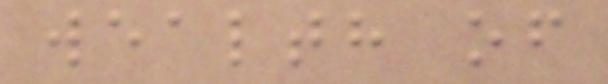wealth of
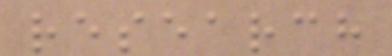research
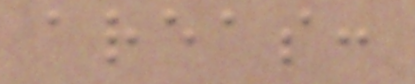areas:
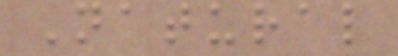Natural
